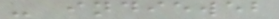- indieweb
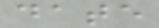date
